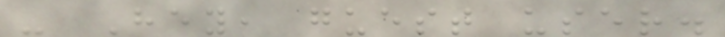- Hey, guest user.
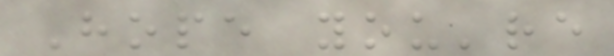Hope you're
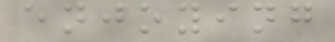enjoying
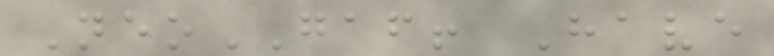NeoGAF! Have
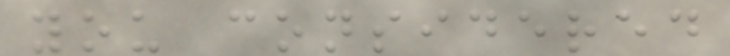you considered
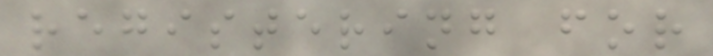registering for
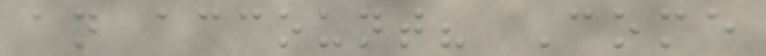an account? Come
